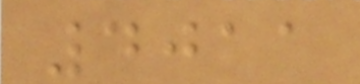4011
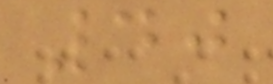40
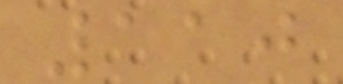110
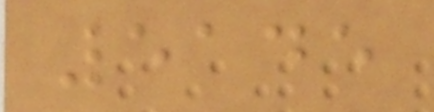5145
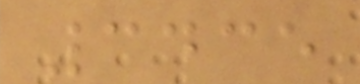3435
